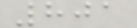801
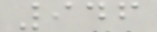946
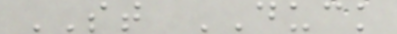ST DUCK
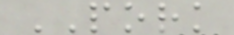PORK
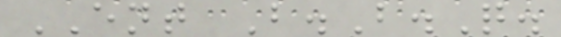ENT B.B.Q.
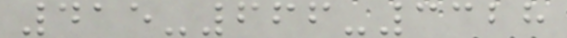415-666-3328
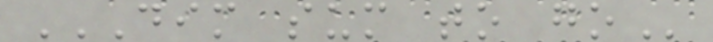DIM SUM TO GO
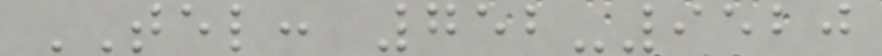TEL: 752-9520
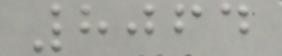8064
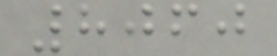8060
